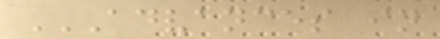ADVANCES IN
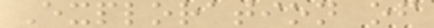Exploration of
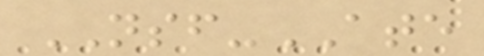NSF-ATE
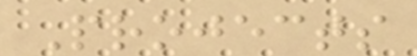Projects
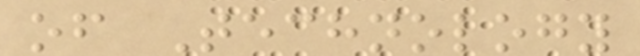of Technology
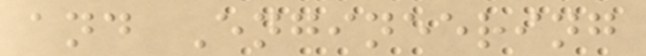and Engineering
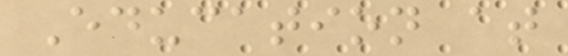Education at
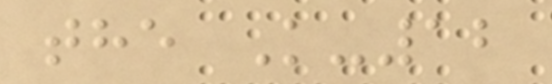the K-12
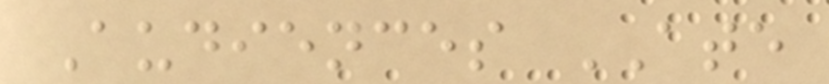Audiences ATE
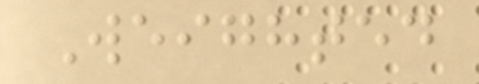Weighted
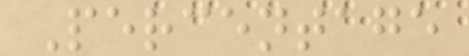Percentage
